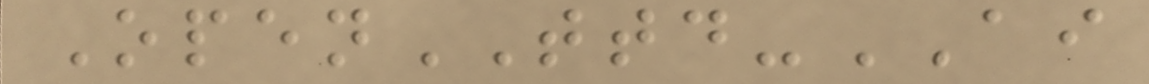OpenTTD-AI
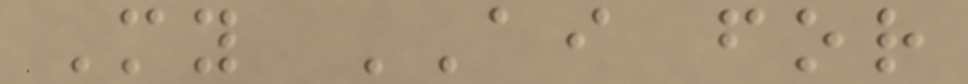My AI for
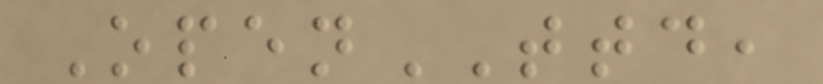OpenTTD,
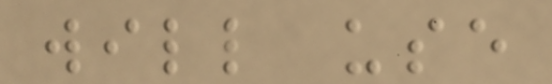will use
